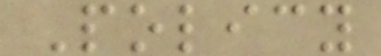Policy
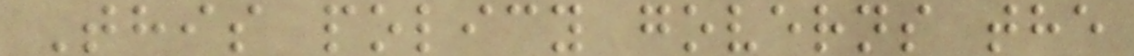This policy governs the
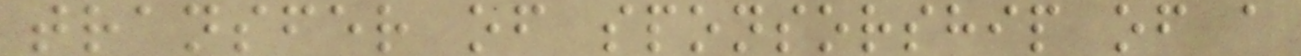transfer of sponsorship of a
